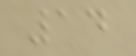14
